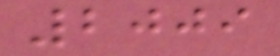2009
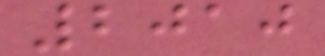2010
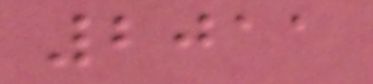2011
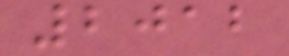2012
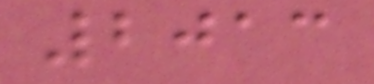2013
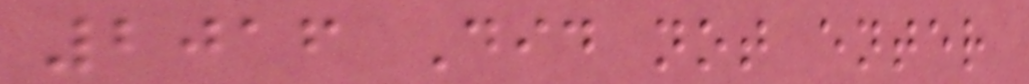2016 Did not enter
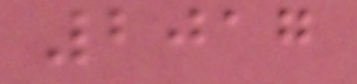2017
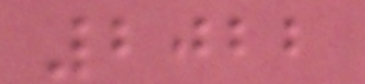2022
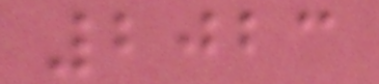2023
